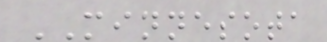MINNESOTA
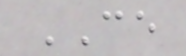CE
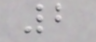2
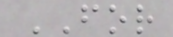FOR
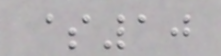$10
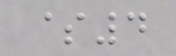$4
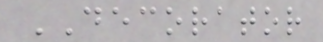DECORATOR
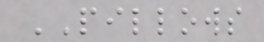PILLOWS
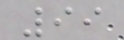99
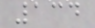134
